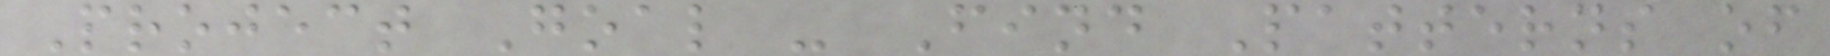Project Goal - Find Patterns of
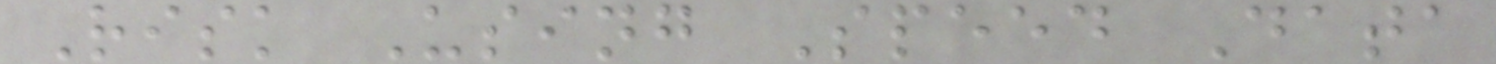Risk Using Speed Data
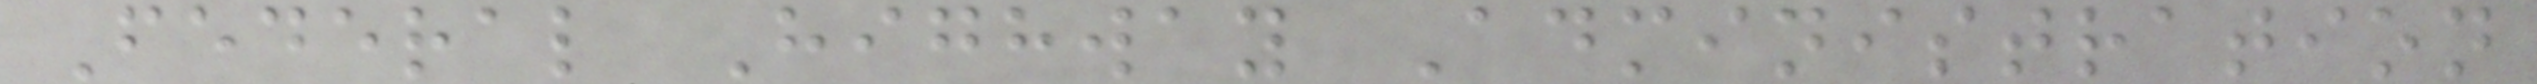Federal Highway Administration
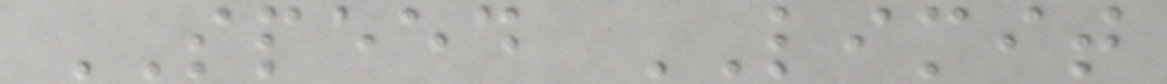SPEED LIMIT
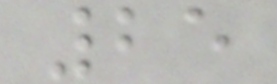25
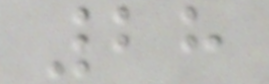28
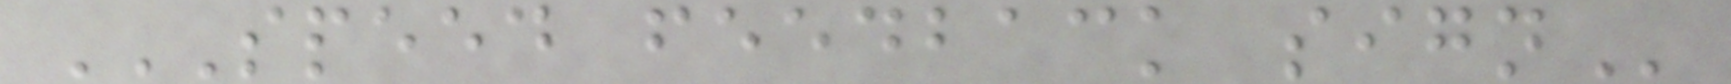SPEED FEEDBACK SIGN
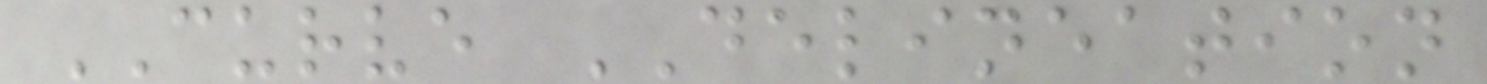CURVE DELINEATION
